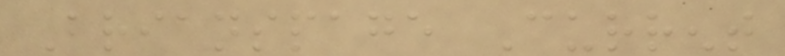Brianspage Current
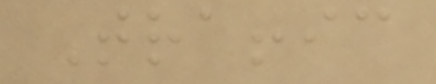Traffic
